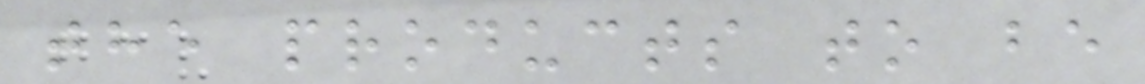the products to be
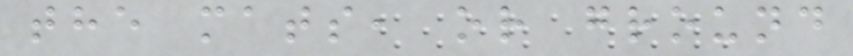the mats, or ground
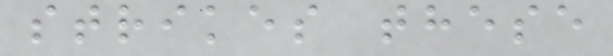strikes these
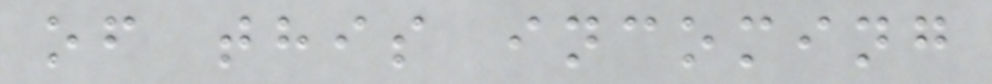of this incoming
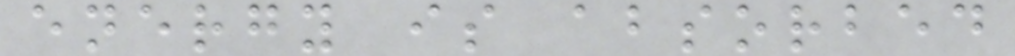energy is absorbed
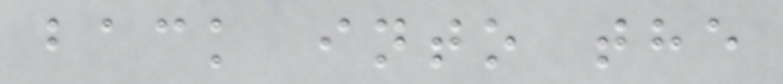back into the
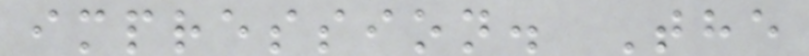impression. The
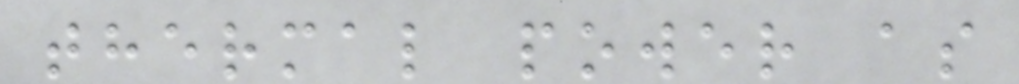thermal power as
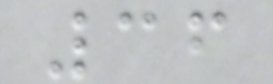36
